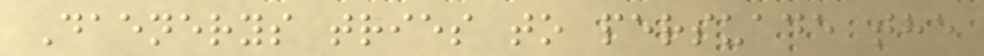Daenerys tries to persuade the
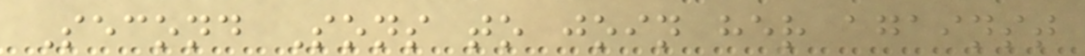Second Sons to join her against
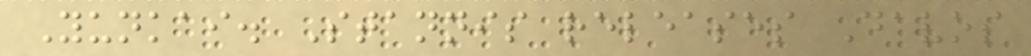Yunkai. Stannis releases Davos
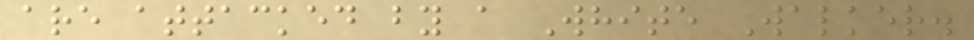are attacked by a White Walker.
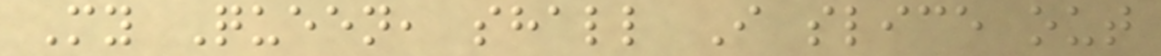My Queen, shall I slice out
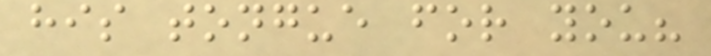his tongue for you?
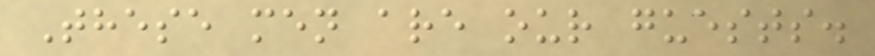These men are our guests.
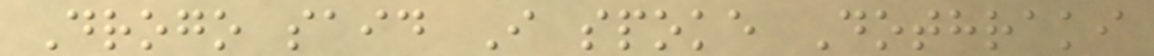Drogo said I spoke Dothraki
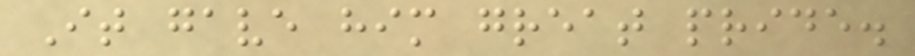It gave him great pride.
